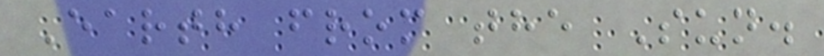Earth from the Sun.
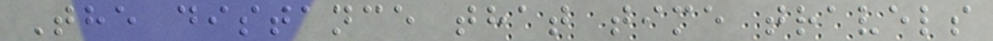The distance that time travels
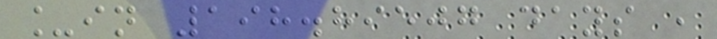_in 198.89507 days ,
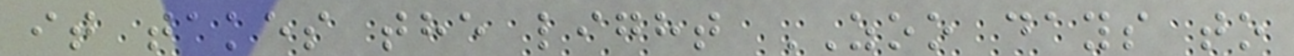it takes the light ZOO days to
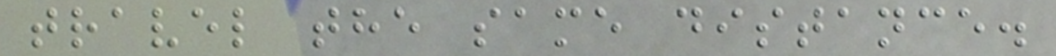travel the same distance.
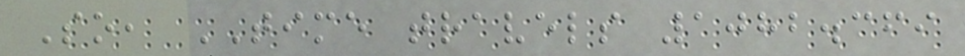So, TIME travels 1082.369
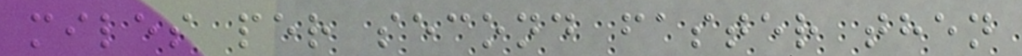miles per second faster then
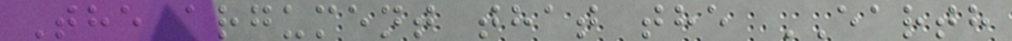The argument that the EARTH
